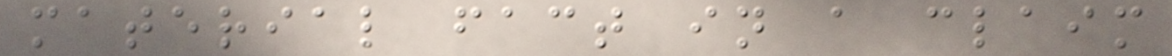material fact in a claim
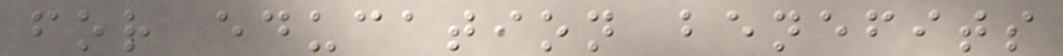for education benefits
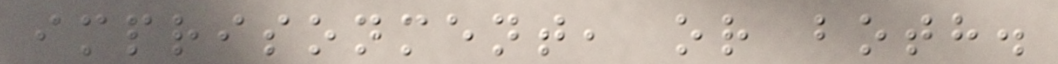imprisonment, or both.
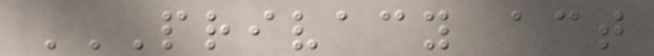PRIVACY ACT
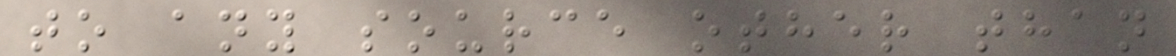to any source other than
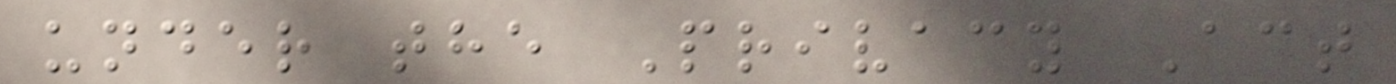under the Privacy Act
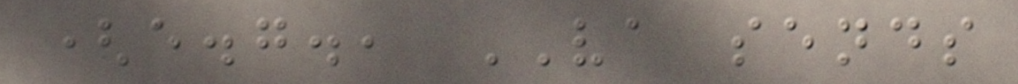(e.g., VA sends
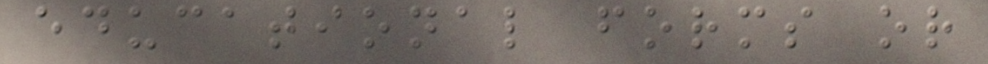educational forms or
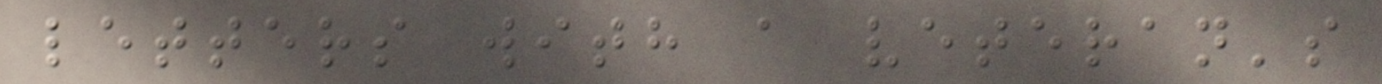letters with a veteran's
